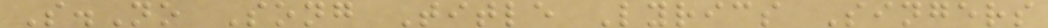S.No Song Title Lyrics Singers
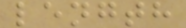length
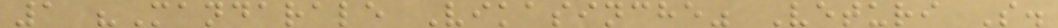1 "Mandarale Vikasinche" Veturi S.
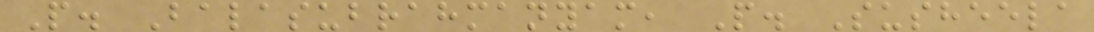P. Balasubrahmanyam, P. Susheela
